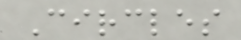Circles
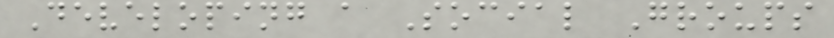Developing a Social Groups
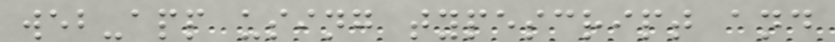web-app using typescript and
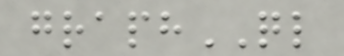graphQL
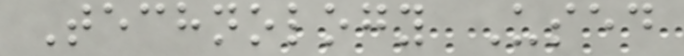Technology Used
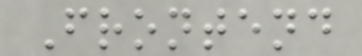Frontend
